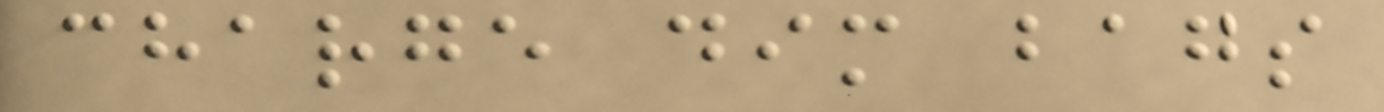charge dim bags
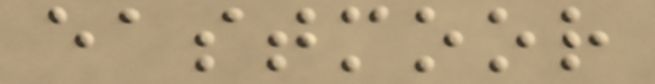eastmoor
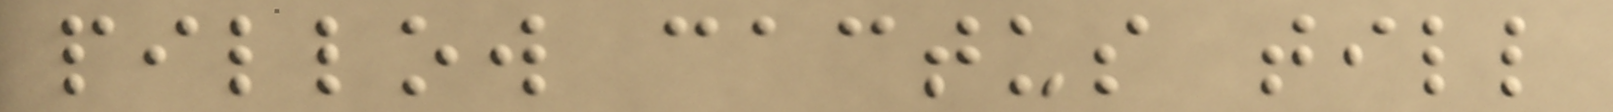pillow cactus till
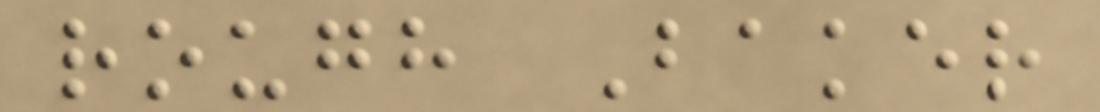rough Baker
